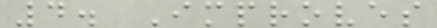4. Improves
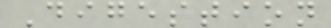Digestion
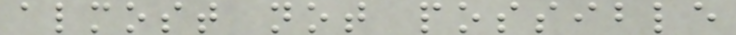almost not possible
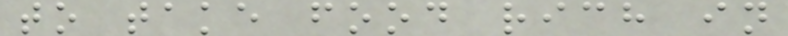to take food rich in
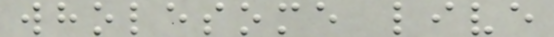wholesome live
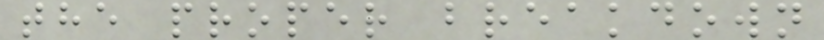the proper breakdown
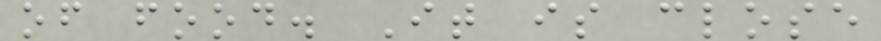of food. It is close
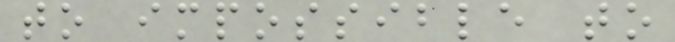to impossible to
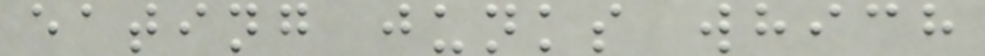eating junks which
